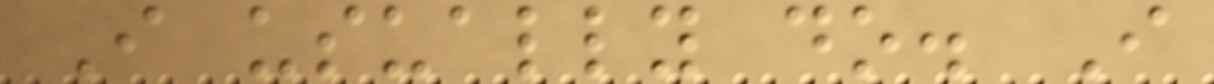I usually do. I
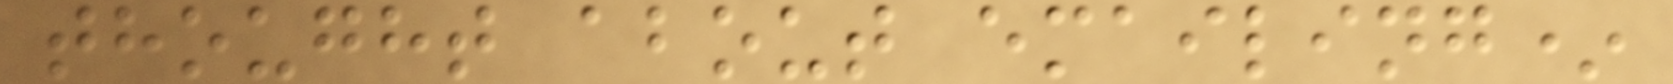thought about emailing*
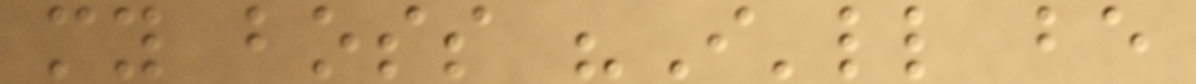my boss "I'll be
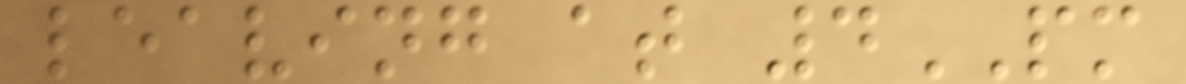leaving at 4PM
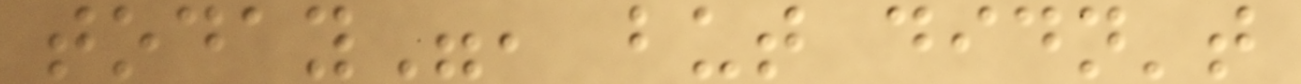today", but didn't
